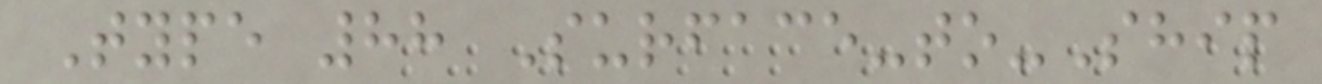Type 88 Surface-to-Ship
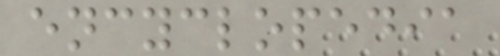encyclopedia
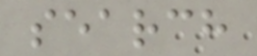search
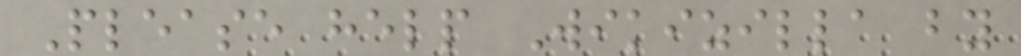Please help Wikizilla by
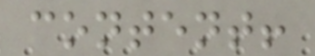content!
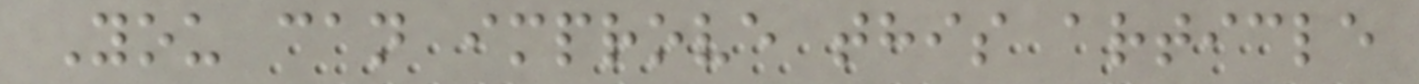You can improve this article
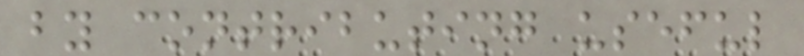by contributing useful
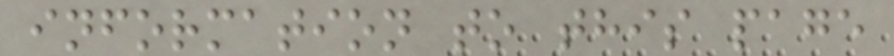information to this page
